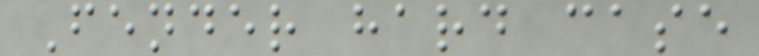Fender hard case
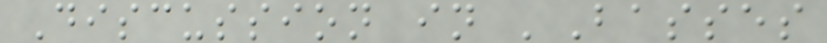Discussion in 'Basses
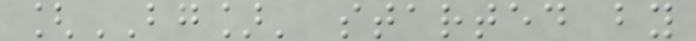[BG]' started by
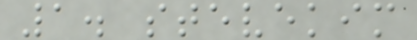1. stevekim
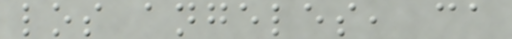los angeles, ca
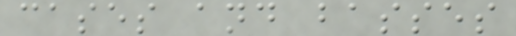cases and basses
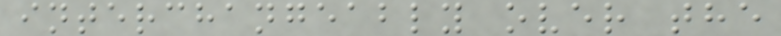interchangeably over the
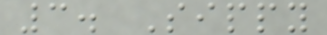3. Sippy
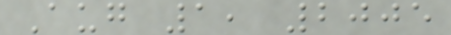Aug 1, 2005
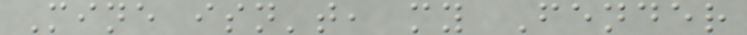Mine isn't, my Fender
